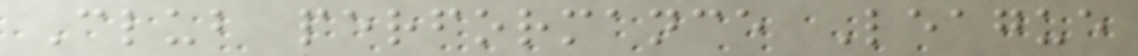Club performance League
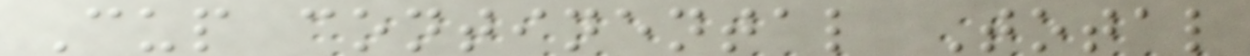Cup continental Total
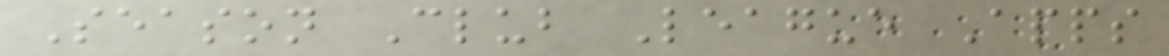Season Club League Apps
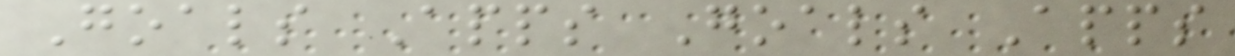Goals Apps Goals Apps
